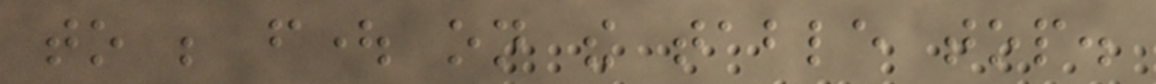to be fought on the table top.
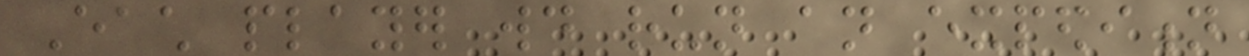Each player would run an expedition
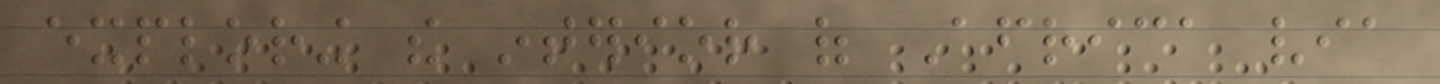exploring the interior of Africa via
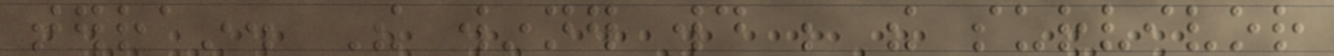terrain. The winner would be the survivor
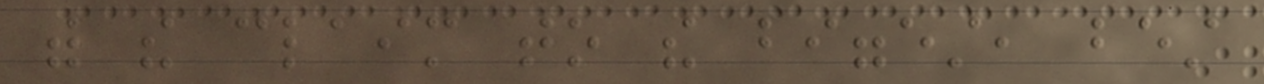with the claim to the biggest, best
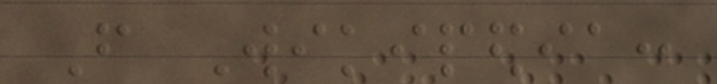From Wikipedia:
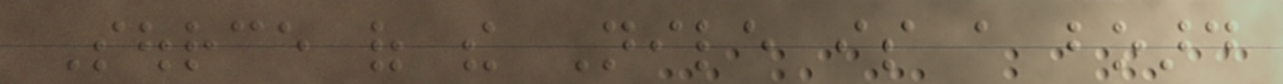Source of the Nile is a board
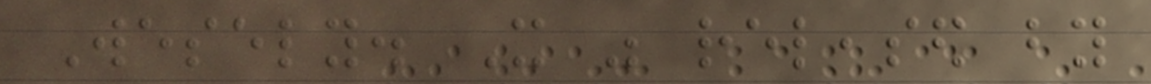Wesely. It was released by
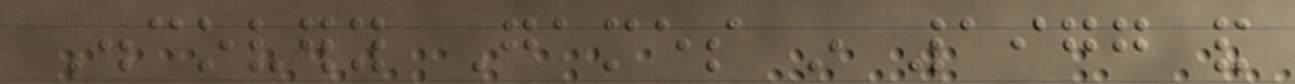Discovery Games in 1977 and
